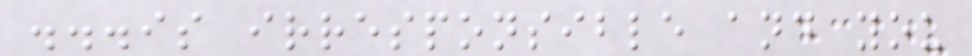...is irresponsible and you
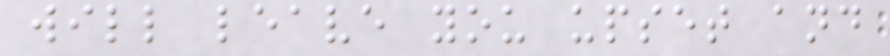will leave you upset and
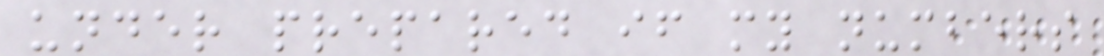under prepared if my numbers
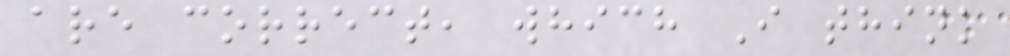are correct, which I think
